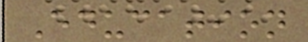Education
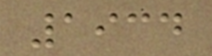1934
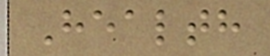Health
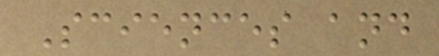Sciences and
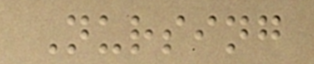Nursing
